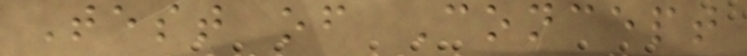Test of Concept
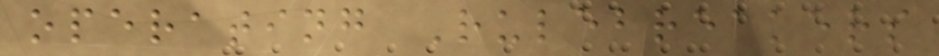operating Rulebreakers
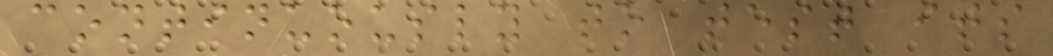continuously to test its
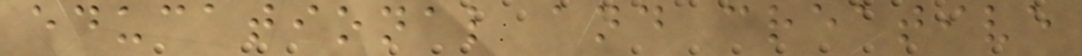educational and creative
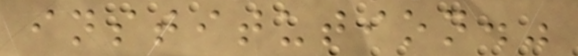institution."
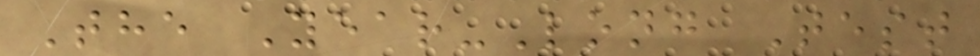The Year-Long Test
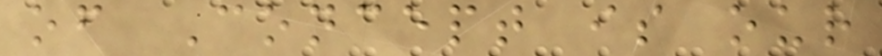of Concept is our
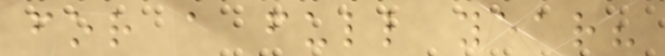for a full year?
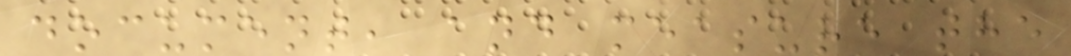document, and measure the
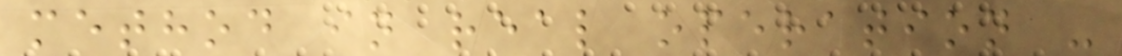method in real operation -
